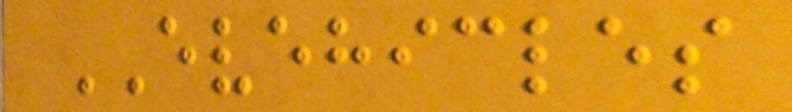EVEHICLES
